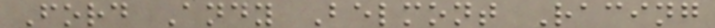Ford Andy Belmont Racing
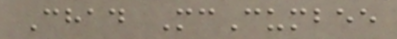Chad McCumbee
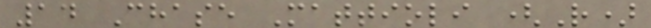14 Chase Mattioli (R)
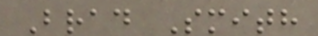Brad Smith
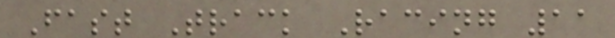Fast Track Racing 11
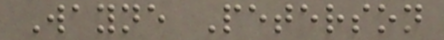Wayne Peterson
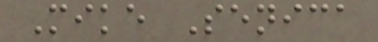Mike Senica
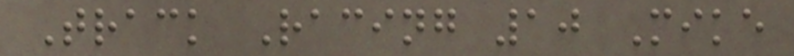Track Racing 10 Mike
